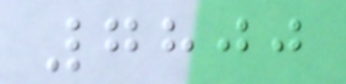7800
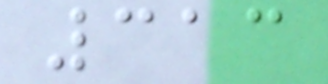313
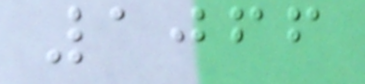1066
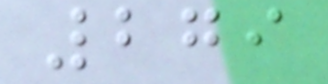279
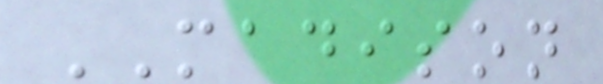MADISON
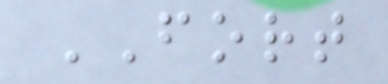FORT
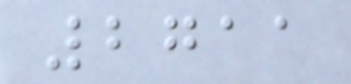2711
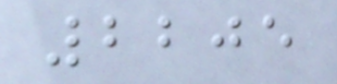2205
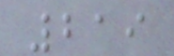219
